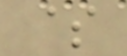$
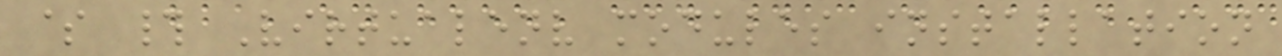$ # Virtualenv modules installation
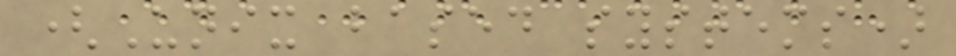(Unix based systems)
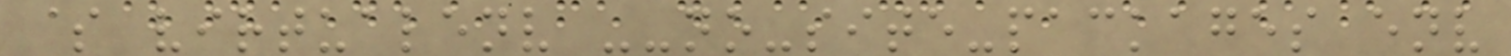$ virtualenv --no-site-packages env
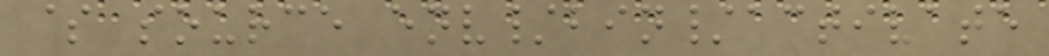$ source env/bin/activate
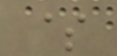$
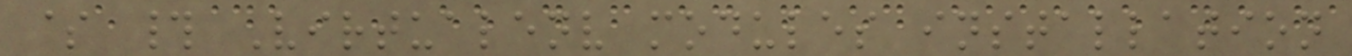$ # Virtualenv modules installation
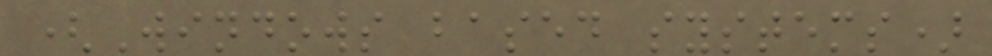(Windows based systems)
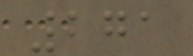271
